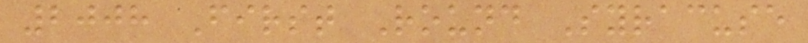2008 First Round Syracuse
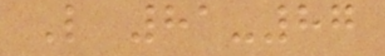L 81-87
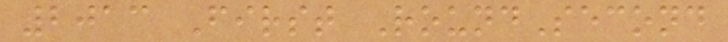2013 First RoundSecond
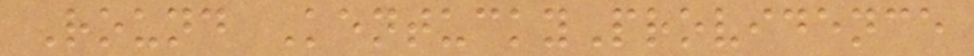Round KentuckyProvidence
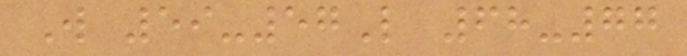W 59-57L 68-77
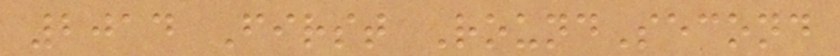2014 First RoundSecond
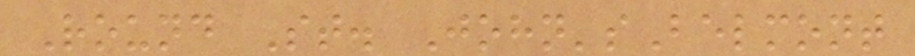Round St. John'sBelmont
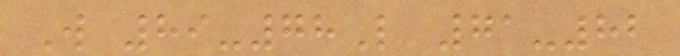W 89-78L 71-82
